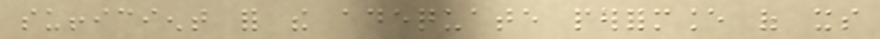sufficient for the adequate performance of its
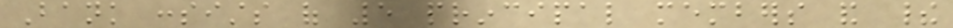Bank consists of 5 principal members and their
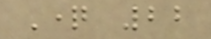Question 22
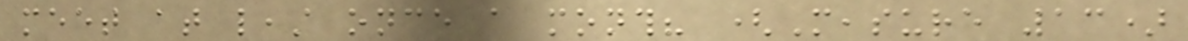meet at least once a month? (Measure 13)
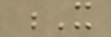X
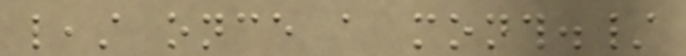least once a month./
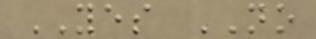YES NO
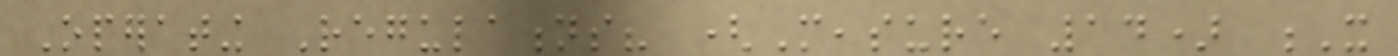Operating Regulations? (Measure 14) X
